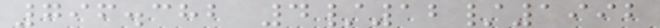796.382 4/12/1992
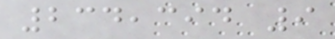234,394 9
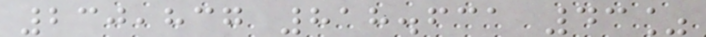230,837 818.631 43%
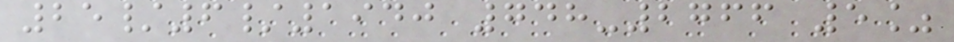25/6/1940 748-2766 5%
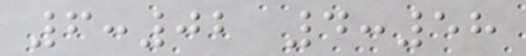6:02 4:58
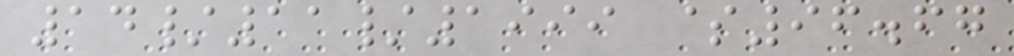14/11/1999 $96.67
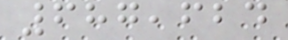687,624
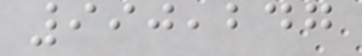990,247
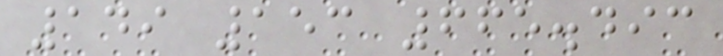149 153 665.493
